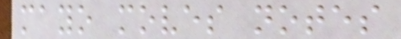mayo moves notes
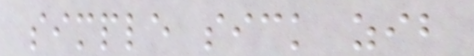simple sick zib
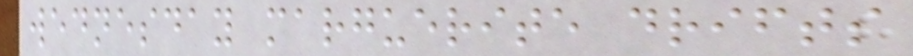wednesday marguerite drifts
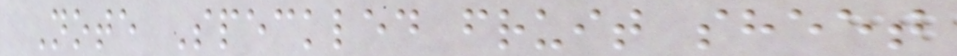Note Speckled fruit sheet
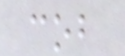cob
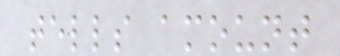tells amount
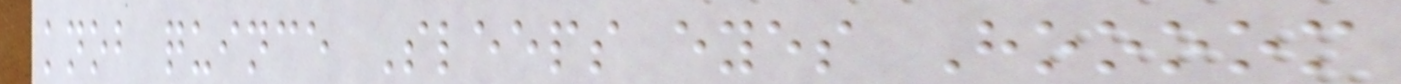knob quince Sleeps eyes Hoooom
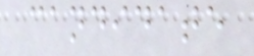candidate
